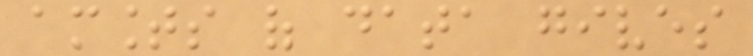amounts of data gives
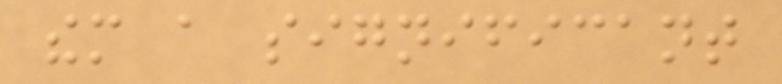them a significant
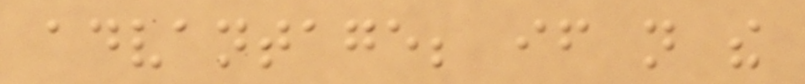advantage; if not the
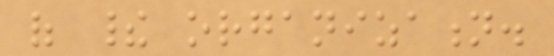of their organization.
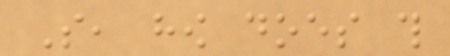So, how does this
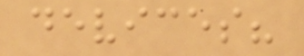devices?
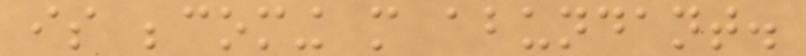is becoming more abundant.
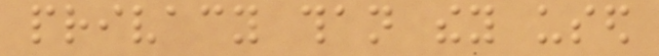privacy than they used
